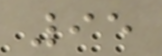95
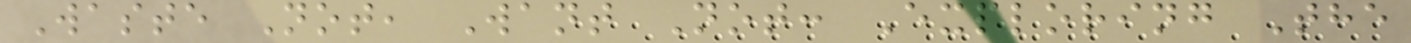Waste Not, Want Not: Exploring The
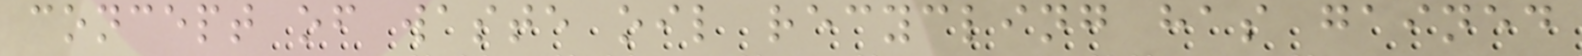concept of waste oil recycling has gained
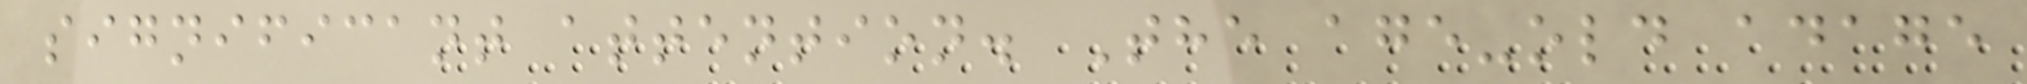significant attention. The age-old adage
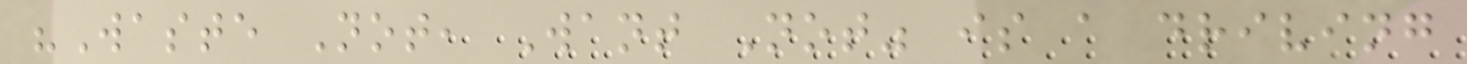"Waste Not, Want Not" is a driving
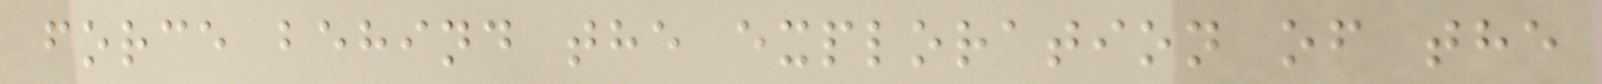force behind the exploration of the
